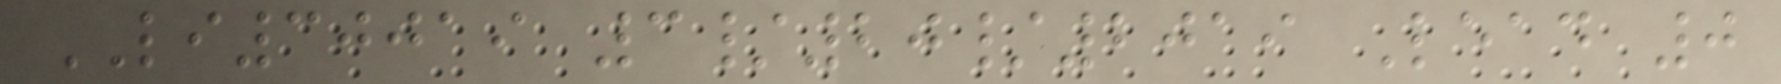LI30019 3/20/2019 Lead 0
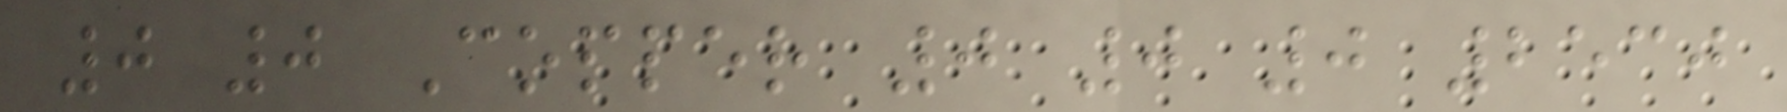0 0 Copper 0 0 0 2530
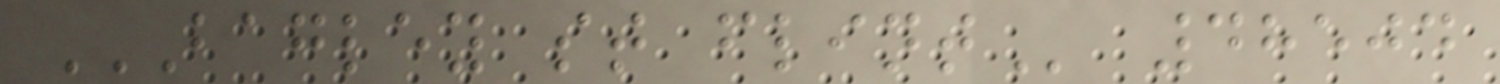BAGLEY ST FLINT 48504
